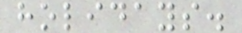holidays.
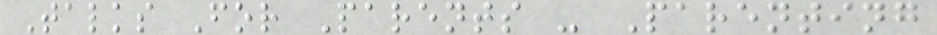Talks For Parents - Parenting
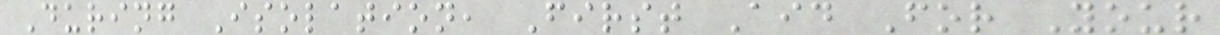During Isolation, First Aid For Your
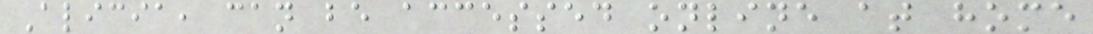Alicia, can be accessed online at home
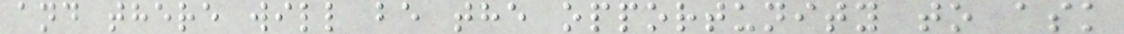and there will be the opportunity to ask
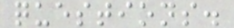questions.
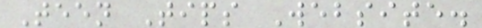Teen Tips Website.
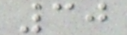30
